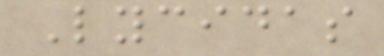Lycidas
